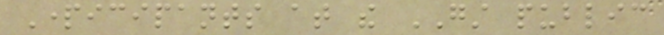Participants at the GST public
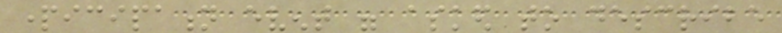participation event were asked to describe
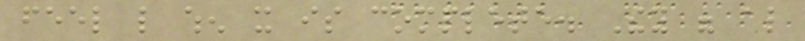feel like when it is complete. They were also
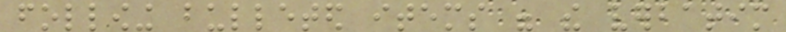following bulleted items were the verbatim
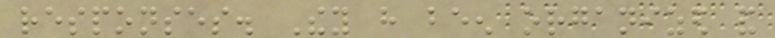responses. They have been organized and
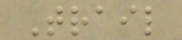Trail
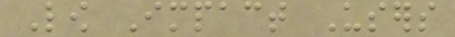Low Impact Users
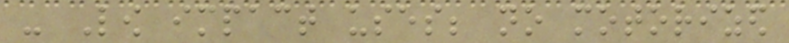- Low impact uses; no motorized
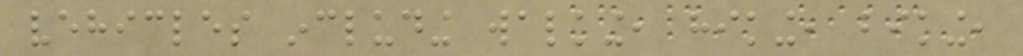vehicles including walking, hiking, biking,
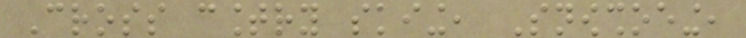Cross country skiing, Snowshoeing,
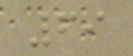69
